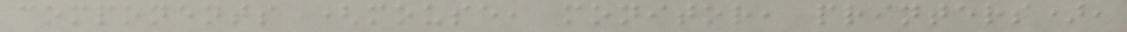components (mouse, monitor, printers),
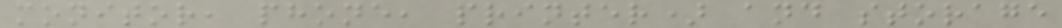monitor, phone, printer) and storage
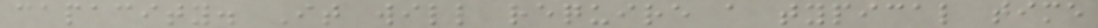capacity. It will require a typical time
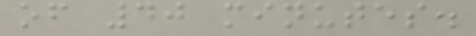of 40 minutes.
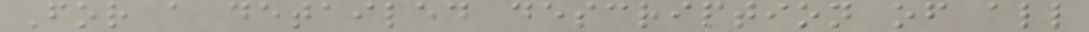For a detailed description of all
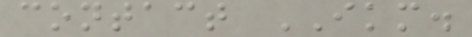contact IKM.
